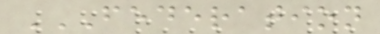FEDERATION
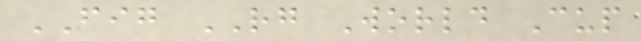FIG RG World Cup
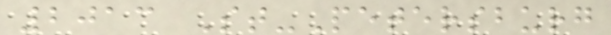2013 St-Petersburg
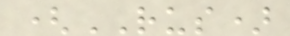(RUS)
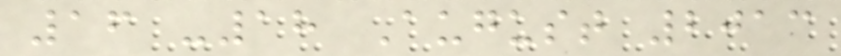16 -18 August 2013
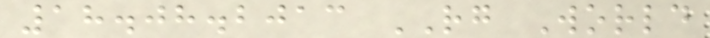18.08.2013 RG World
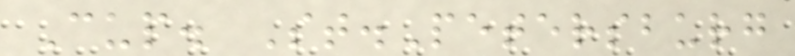Cup. St.Petersburg
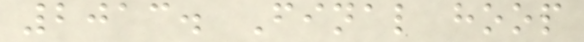2013. Final hoop
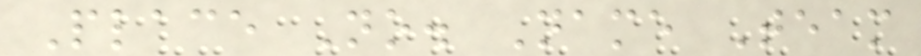Place No. Name Team
